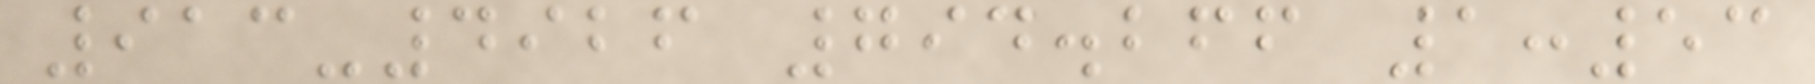913-4926 794.266 1:53
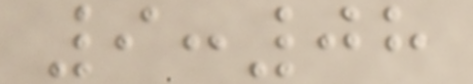9:08
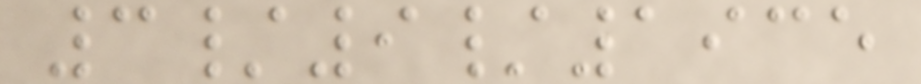3/9/1935
